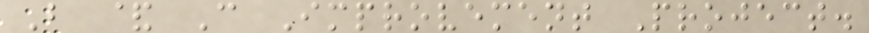B & C Improvement Project.
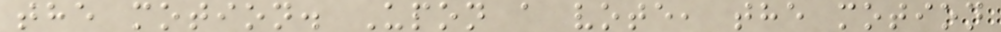the motion. Upon a vote, the motion
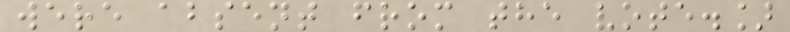were absent from the vote.]
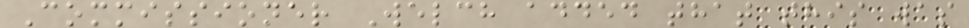Commissioner Welch added that this was
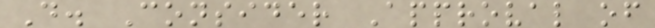D. Consider Approval of
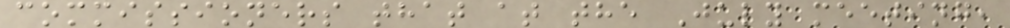commissioners that at the July meeting,
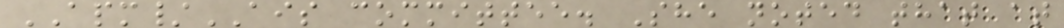APM/AIS committee. She noted that at
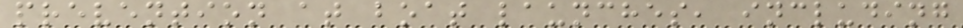prevention at boat launches, including
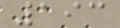193
